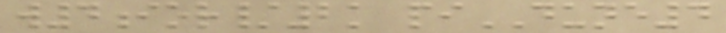w4ior/2k piDUNE4
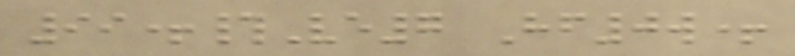99+#Ve7 Hf0w+
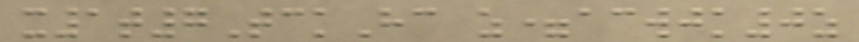x1t7TckHc z=acwjk0z
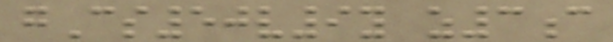gCs50v9y z3c
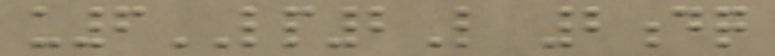u6LP2L 2dq
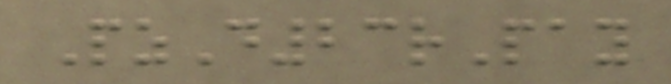PzD23rPay
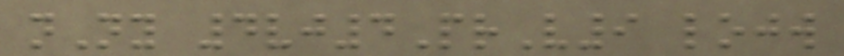nNy 4vj4PrV9 lojw
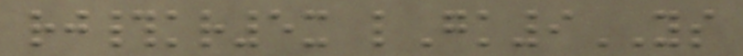rj#kr5x lGk9YS
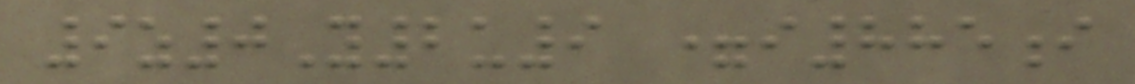9z0Y2u9 =i885i
